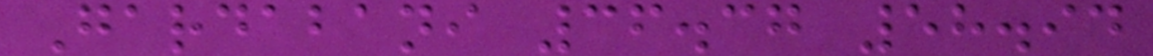Gardabani 36.37 58.94
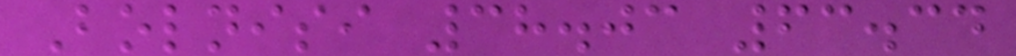Bolnisi 38.03 63.34
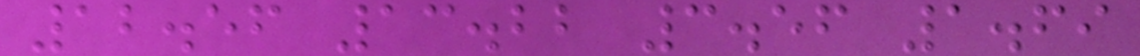12.56 13.22 3.56 1.69
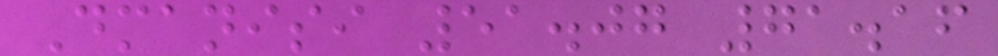Dmanisi 51.07 71.16
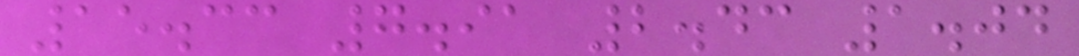15.33 7.91 2.43 1.04
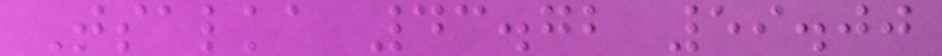Tsalka 43.72 59.00
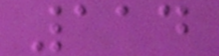114
